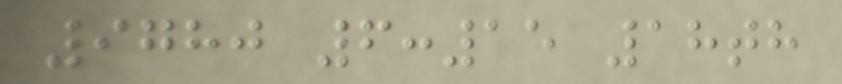9780 6:15 18th
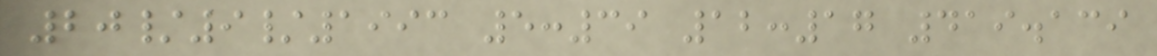20/9/1993 5:39 12:17 419.139
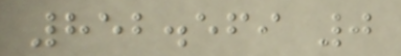852.569 0
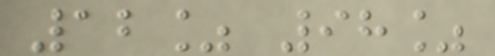12% 98%
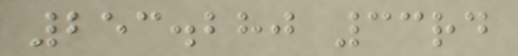253.280 33rd
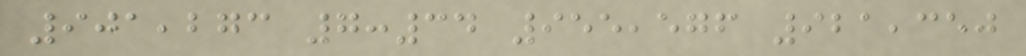901,273 7:34 955,576 921,350
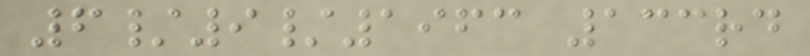6/9/1963 133rd
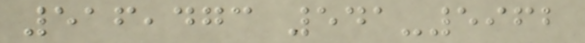516,473 541-5962
